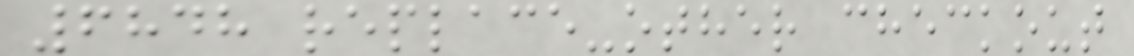6848 replace-other checkout
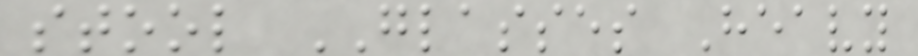stool GLASSES Heavy
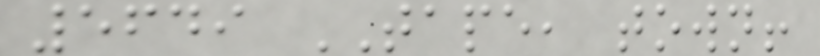5649 TAPE, town!
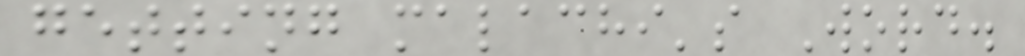getting malachi's Word.
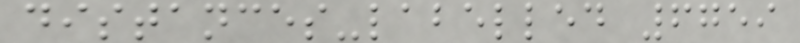distances-labelled 6759
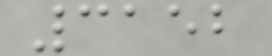3152
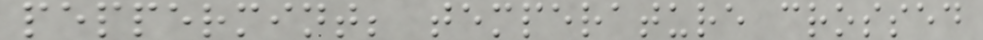peppermint; temperature crossed
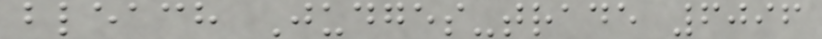bleach Judges-trade 6096
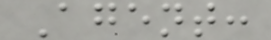Agent:
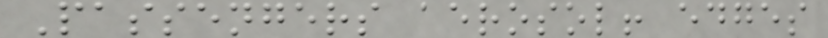Passengers aerosol! edges
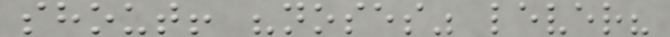shout! "noses" lever?
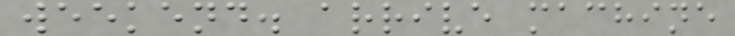weekend. arrive machine
